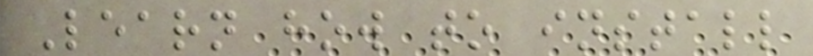Learn how to install
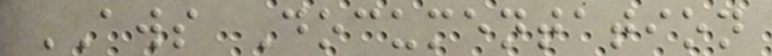AWS Documentation
